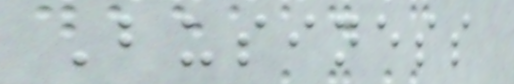Business
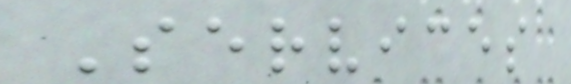Services
